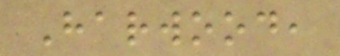Harwood,
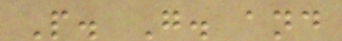P. G. and
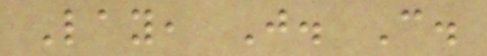Lay, J. C.
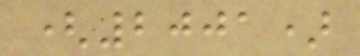(2001)
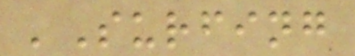'Surfing
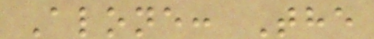Alone: The
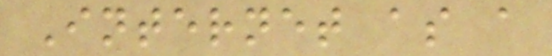Internet as a
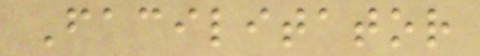Facilitator
